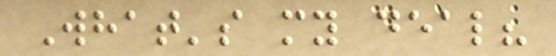What's my deal?
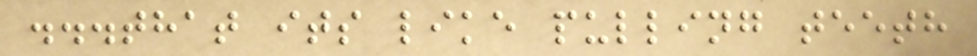...that its like pulling teeth
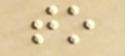to
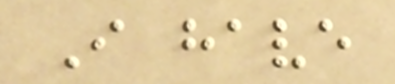I have
